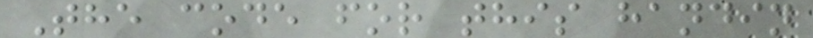The code for this handin
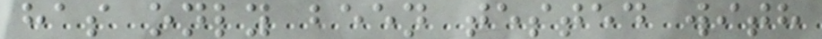has only been tested with
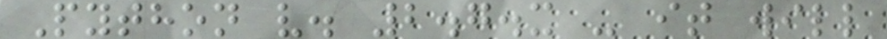Python v. 2.7.x - it will
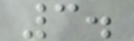3.
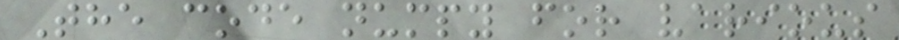The code numpy for various
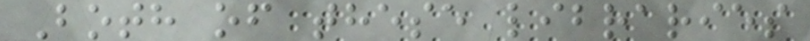Both of these libraries
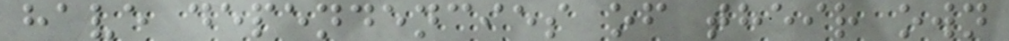have dependencies of their own
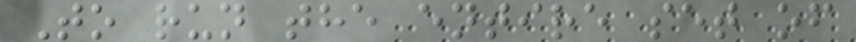To run the entire set of
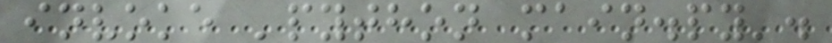invoke 'python main.py'.
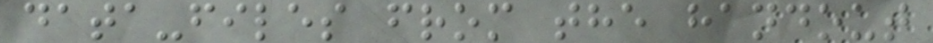data-files from the handout
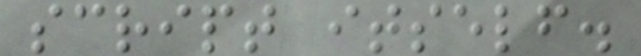script itself.
